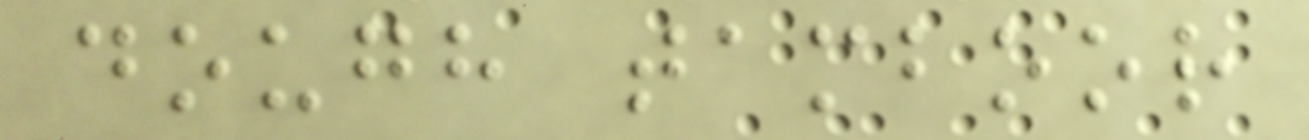dough tamboor
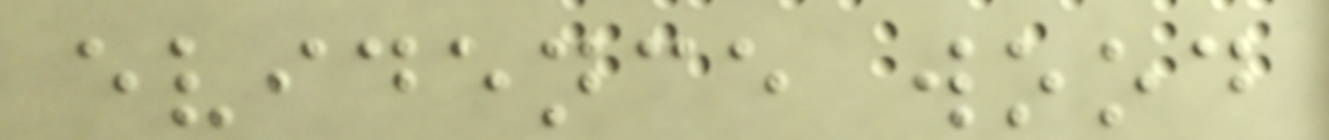evidence wood
